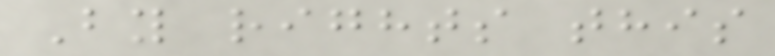By rights this
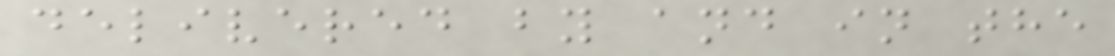delivered by and in the
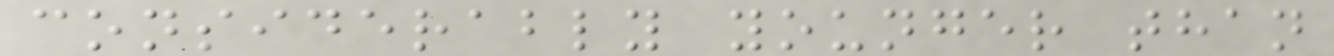considerably younger than
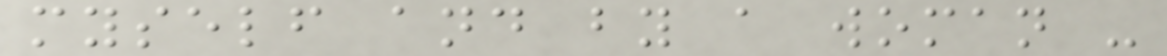myself and by a woman -
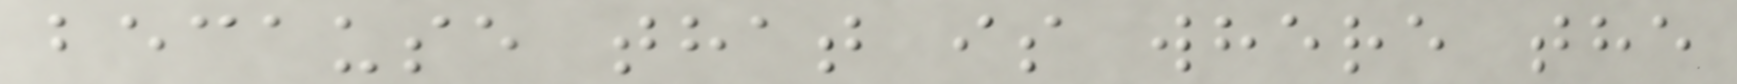because that is where the
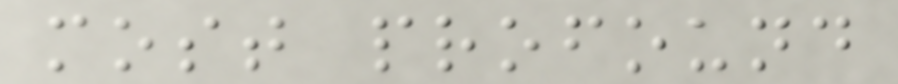most profound
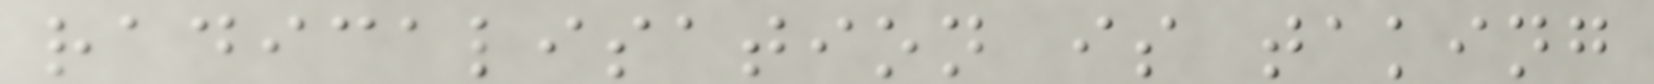radicalisation is taking
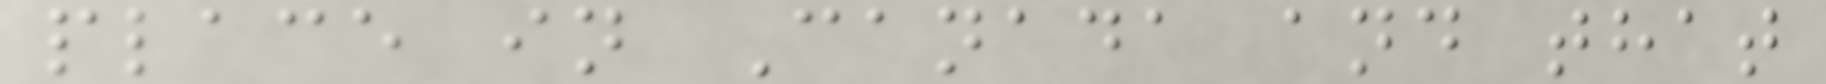place in Canada and that
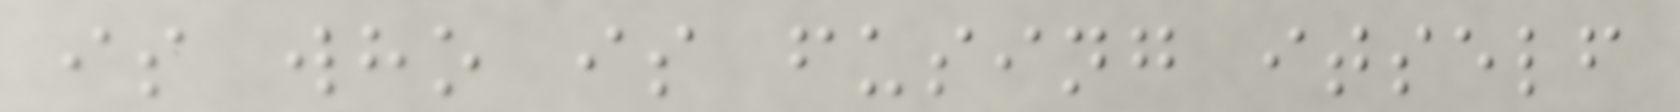is who is fusing itself
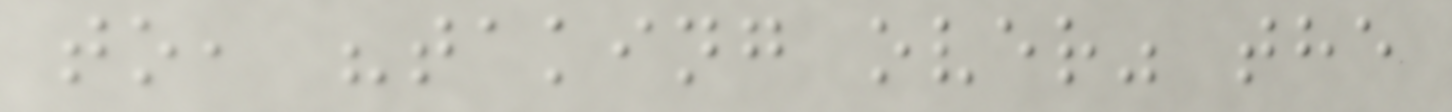to, "taking over" the
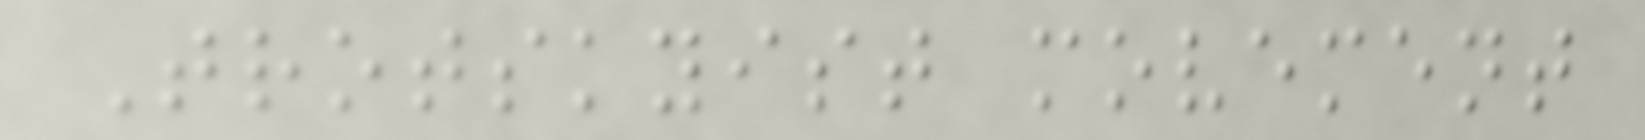Trotskyist movement
